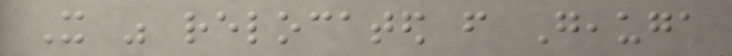It was relocated from Geauga
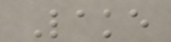Lake
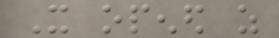It opened as
